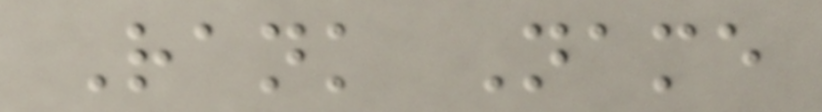Rank Name
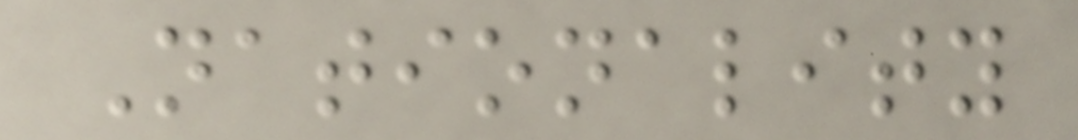Nationality
